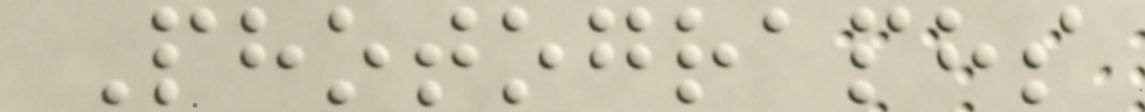Photographs
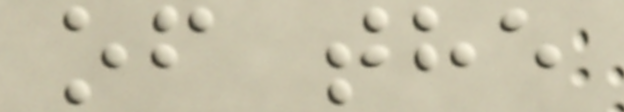of the
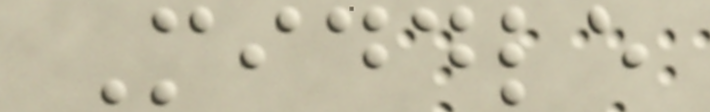Middle
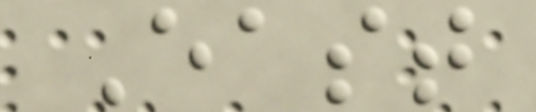East
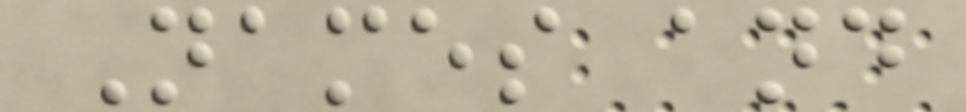Names and
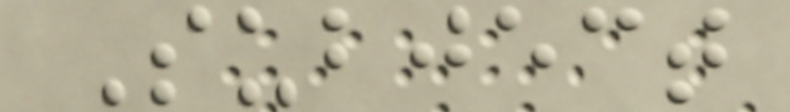Subject
